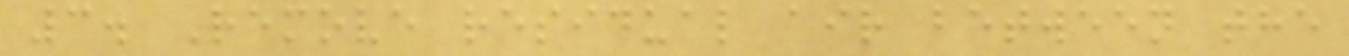3. Remove residual air between the
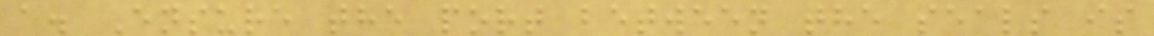a. Ensure the port between the seals is
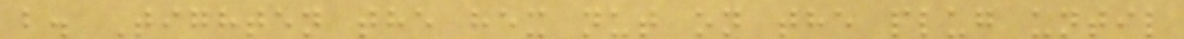b. Tighten the hex nut on the plug until
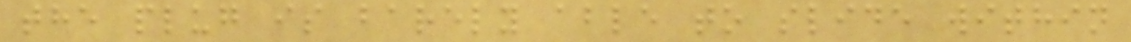the plug is barely able to slide within
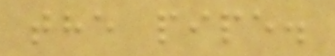the pipe.
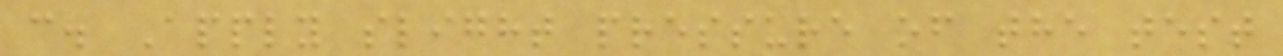c. Apply slight pressure of the test
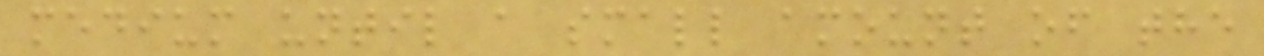medium until a small amount of the
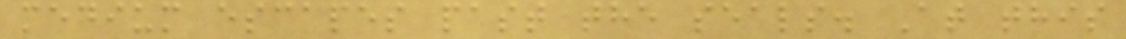medium escapes past the seals. At this
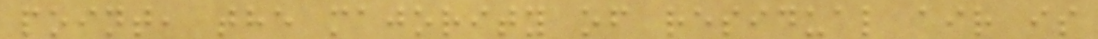point, the majority of residual air is
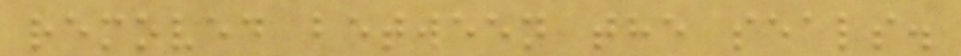removed between the seals.
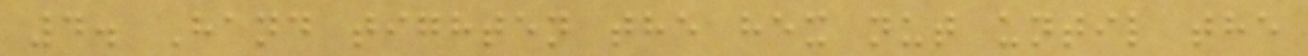4. Hand tighten the hex nut until the
